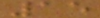15
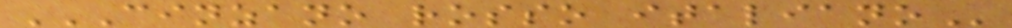CINZANO ROSSO ITALIANO
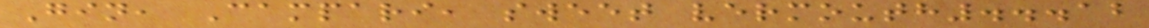Gin, Campari, sweet vermouth...12
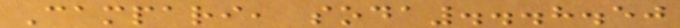Campari, soda...8.50
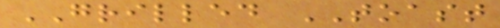GRILLED TOAST
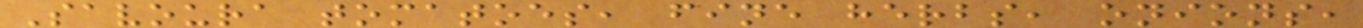Savoura tomatoes, fine herbs, onions,
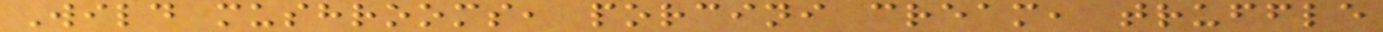Wild mushrooms, porcini cream, truffle
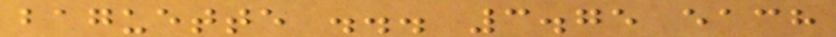baguette ... 3.75 each
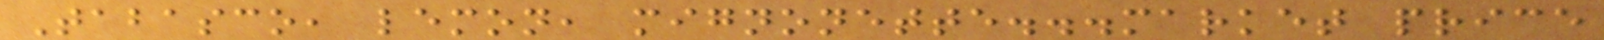Tabasco, lemon, mignonette...market price
